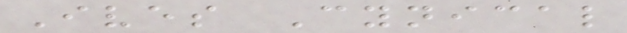Ives Cynical
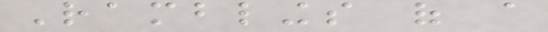Ramblings of a
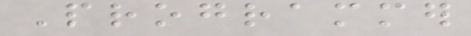Programmer
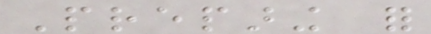Preparing for
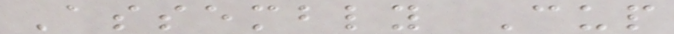Assembly Cup
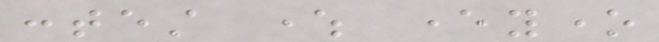contest where everyone
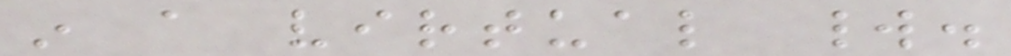in a virtual world.
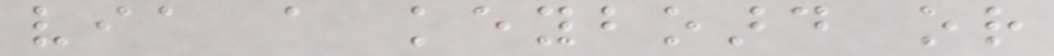via a keyboard or
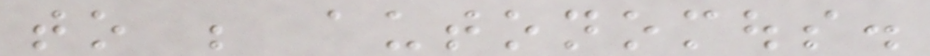to be autonomous.
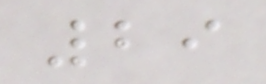29
